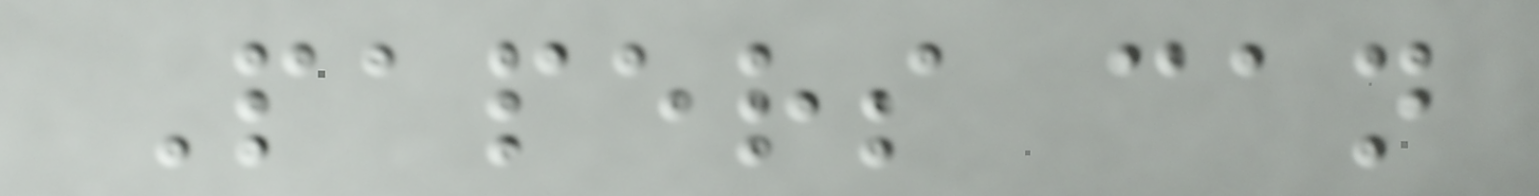Papers can
